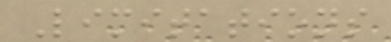Limitations
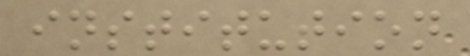institution
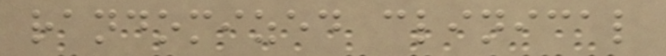randomized clinical
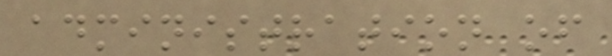administration of
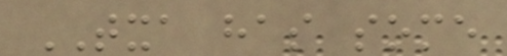TXA has some
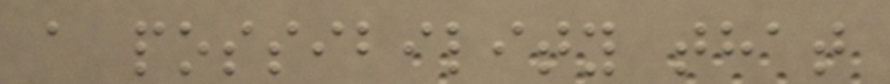a possibility that
